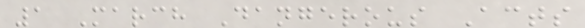1 March Dangerous Acts
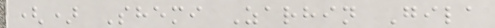() Shemi Zarhin Gila
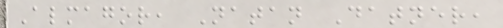Almagor, Natan Datner,
